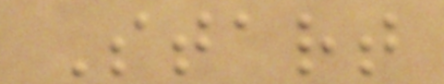Start
